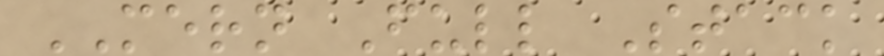MERN Full Stack
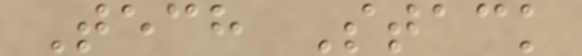Tech Stack
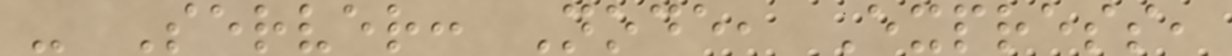- Server: Node, Express,
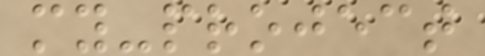my-project
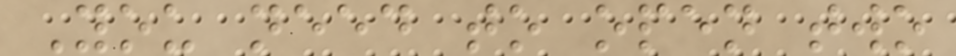You need to open two
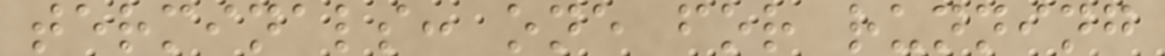terminals: one for running
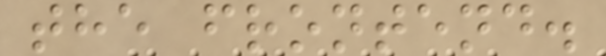the frontend.
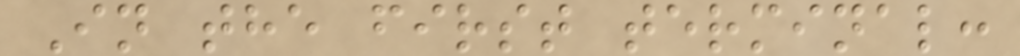In the first terminal:
